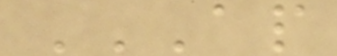AP
